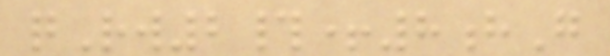qRw2#+8hG
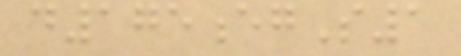d175egS1
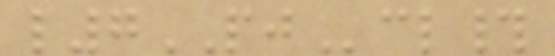l7PJcl#
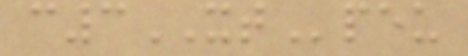c3XTpeu
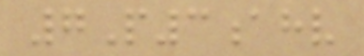7P3ahv
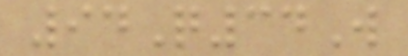94Q34W
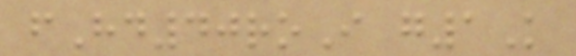fHd40roI g1K
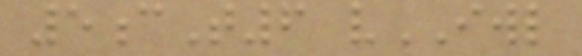5cT6 vIWL
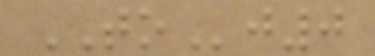TOj0
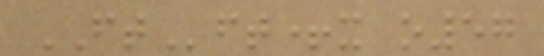FTft+x o57
